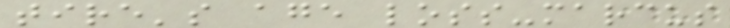tire's age loss-marcus
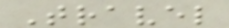Travel
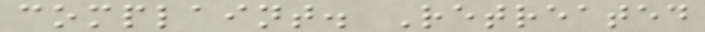complaint. Retreated
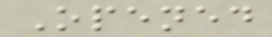Opened
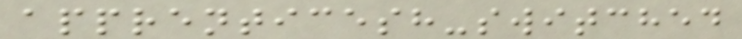apprenticesh-switched
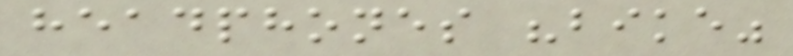headphones "bike"
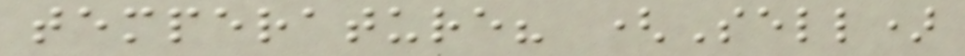temperature? (Sell)
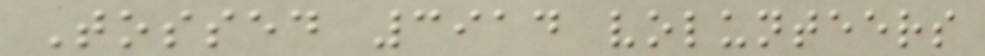Tossed 3914 volunteers
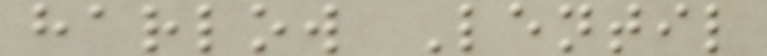harlow Lentil
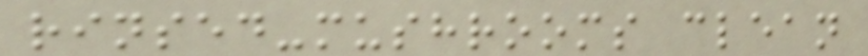rinsed-mushrooms clean
